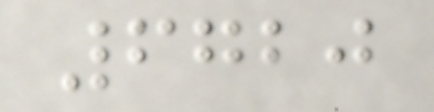6720
